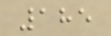185
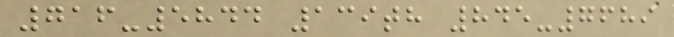716-5844 139th 845-7689
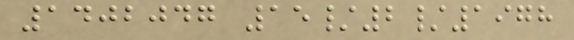1402047 15/2/1978
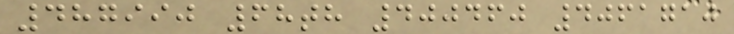487990 68th 400460 4061710
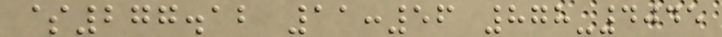$277.12 11:56 878-4045
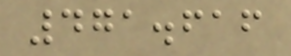471.616
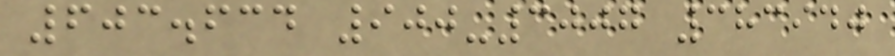603.634 900-3007 383940
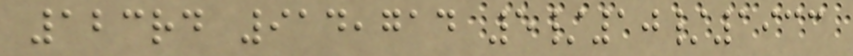123rd 914,714 5/10/1933
